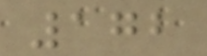172
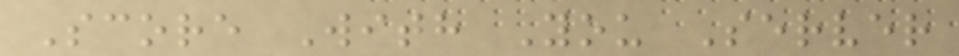Score With You Server
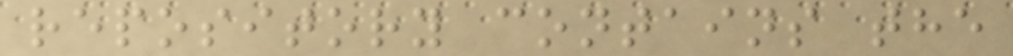repository contains the
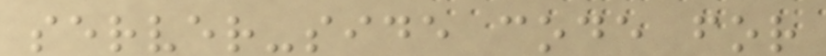server-side code for
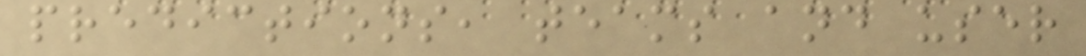predictions, teams and user
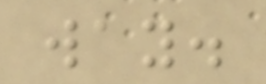way.
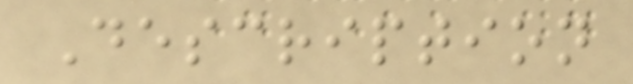Description
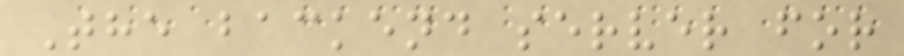The backend server for
